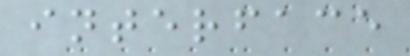interface
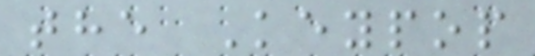the Keypop
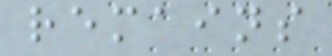remains
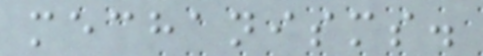mechanisms.
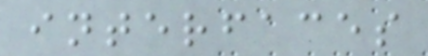interfaces
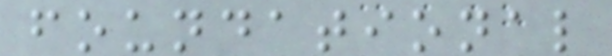foundational
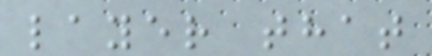layer that
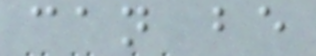can be
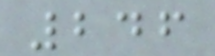246
